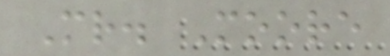Mr. Moore
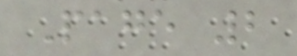Page 2
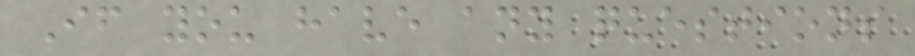If you have any questions
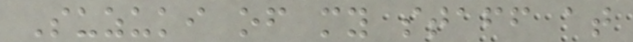Suzuki of my staff at
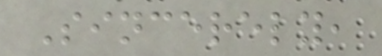Sincerely,
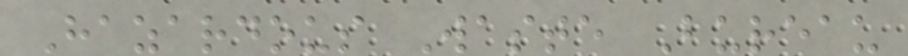Hazardous Waste Bureau
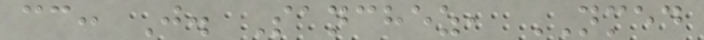cc: J. Sanchez, NMED
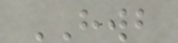HWB
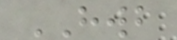HWB
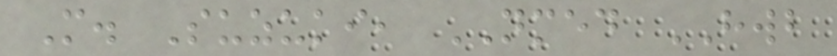M. Suzuki, NMED HWB
